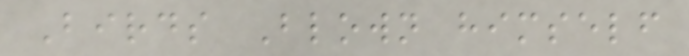Birds Blown himself
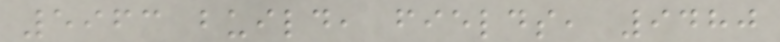5963 build, fields, 9480
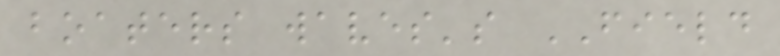boaters waves's FIELD
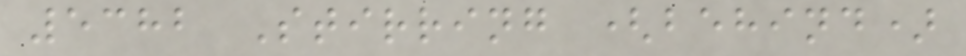5382 Stirring (behind)
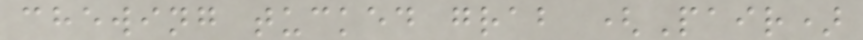chewing tucked grab (Pair)
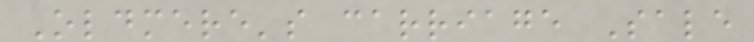Oldmere's carriage Sale
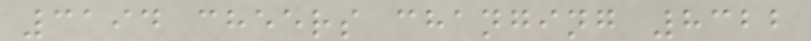3194 cheers changing 8322
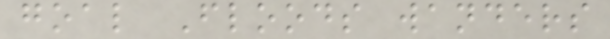goal Floods wanders
